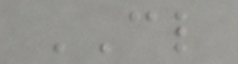CL
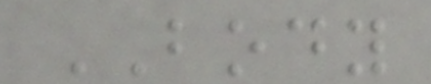BODY
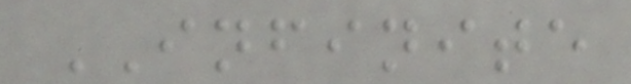INFINITE
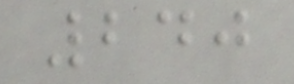240
